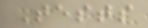Tests
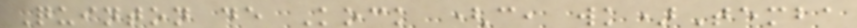Quinton de Kock (c, wk)Temba
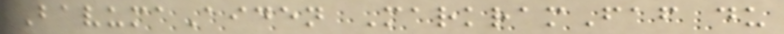BavumaAiden MarkramFaf du
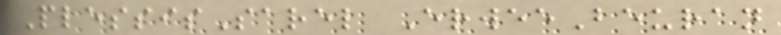PlessisSarel ErweeBeuran
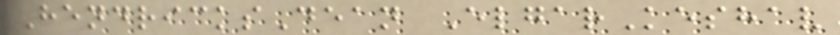HendricksDean ElgarKeshav
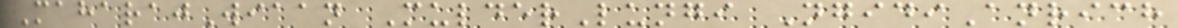MaharajWiaan MulderLungi NgidiAnrich
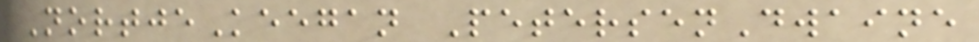NortjeKeegan PetersenDwaine
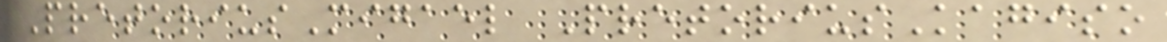PretoriusMigael PretoriusKagiso
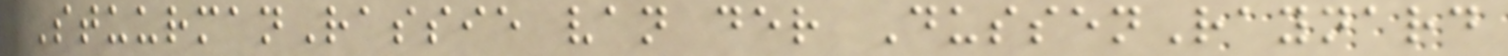StuurmanRassie van der DussenRaynard
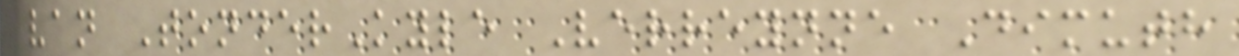van TonderKyle Verreynne Dimuth
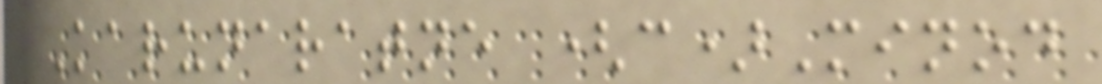Karunaratne (c)Minod
